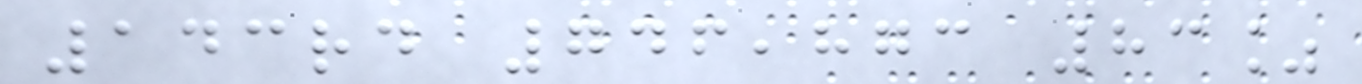143rd 746,873 83%
